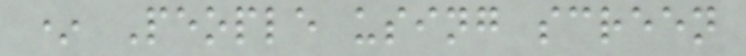* People using screen
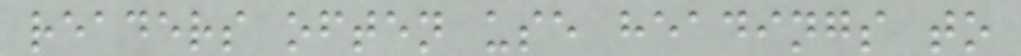readers often use headings to
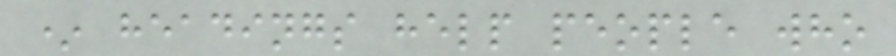* headings help people who
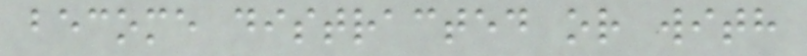become distracted or with
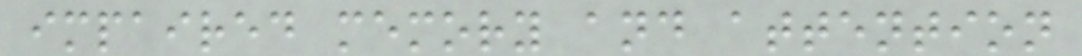impaired memory and attention
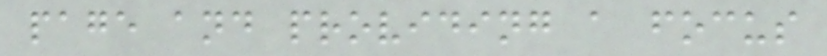page and providing a focus
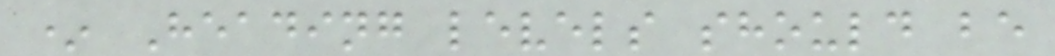* Heading levels should be
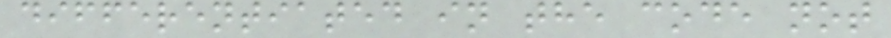differentiated in the code not
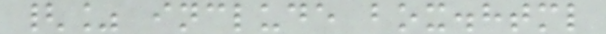{% include box.html
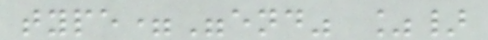type="end" %}
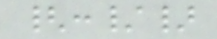{:/}
